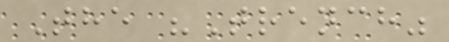The "Trench"
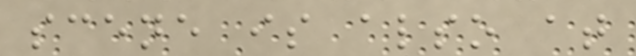scene is also at
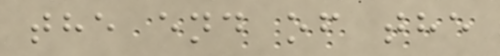the end of the
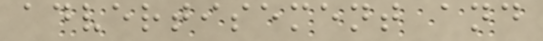advertisement and
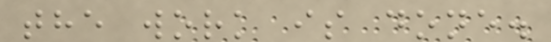the work is done.
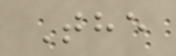The
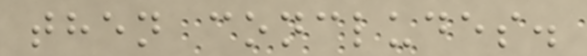then concludes.
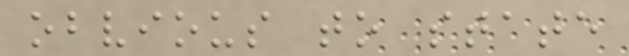obvious to state
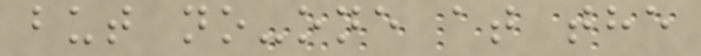but no-one at the
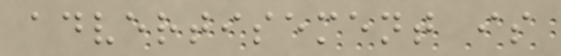advertisement is
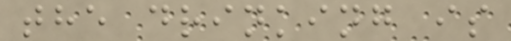the drinking is
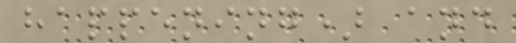happening) and
